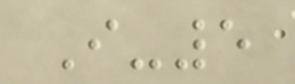I-5
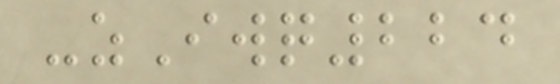-zIwq224
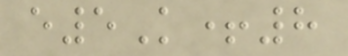e5K+8
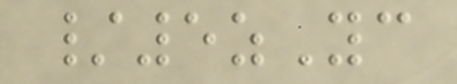/5zYc
